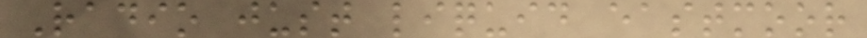Radio just liquid eastmoor
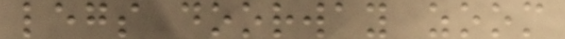legs doorway zoom
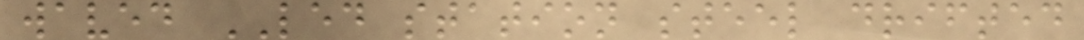waved LED station steel drifted
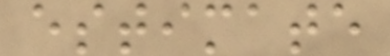estimate
